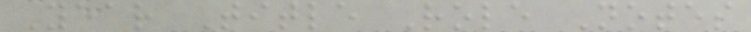Year Title Role Notes
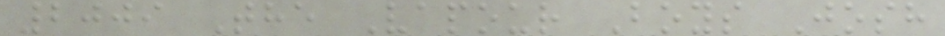2009 The Vapour Boys Josh
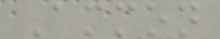Ammon
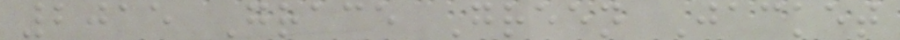2015 Grace Green Jacket
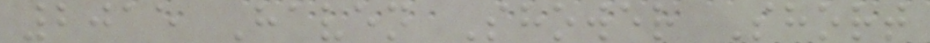2015 Haven Shower Short
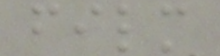film
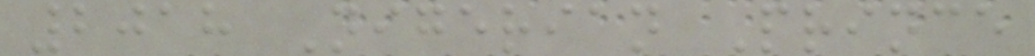2018 Nigerian Prince
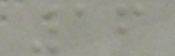16
